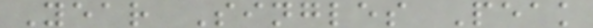Year Singles Peak
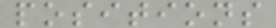positions
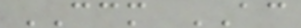CCM AC
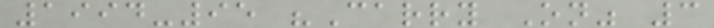1994-95 "Carry On" 3
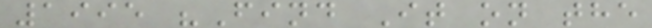1995 "Find It on the
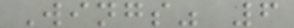Wings" 6
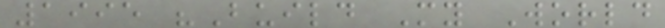1995 "Build My World
